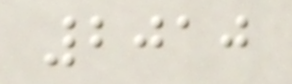2010
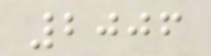2006
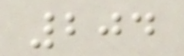204
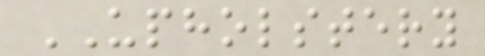UPHOLSTERY
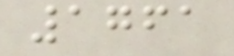1761
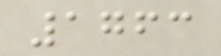1763
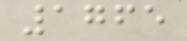1765
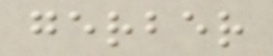gerber
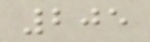205
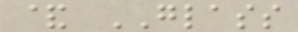& GLASS
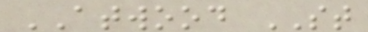ATWOOD ST
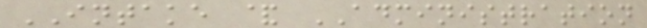INTAKE & ADMINISTRATION
